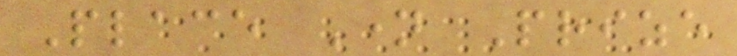Place Name Prize
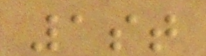1st
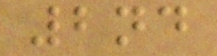2nd
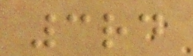3rd
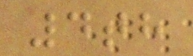4th
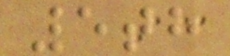5th
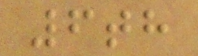6th
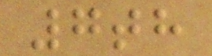7th
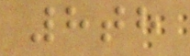8th
